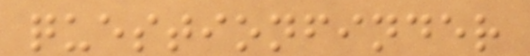questionfinder
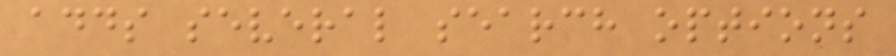adds several search options
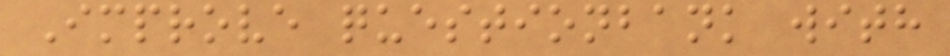Improve questionbank with
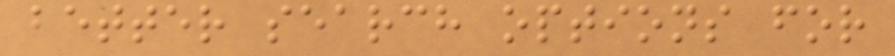better search options for
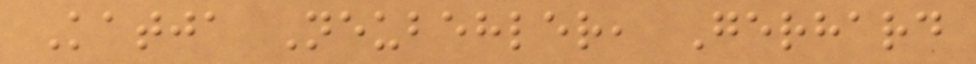Katja Neubehler, Gerhard
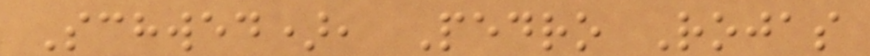Schwed), Pedro Rojas
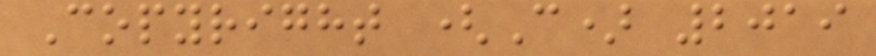Copyright (C) 2019
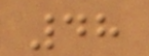48
